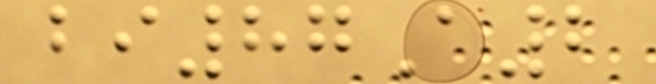bi87A2
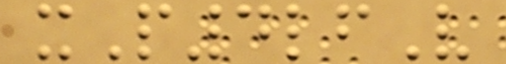xP4lfV
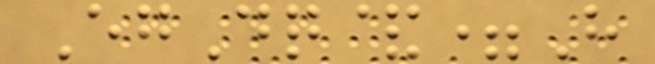EgDq&=H
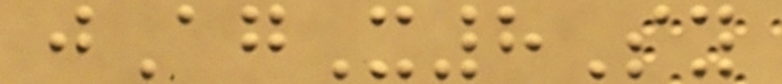jAgX8Sy
